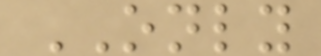ONLY
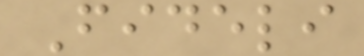Fideli
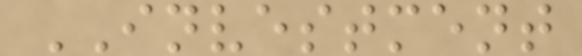INVESTMENT
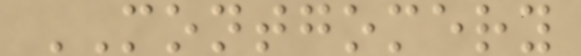MONTGOMERY
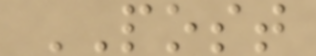POST
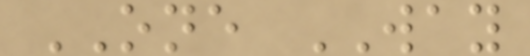ONE WAY
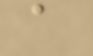a
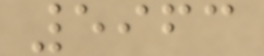5963
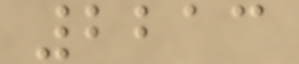2213
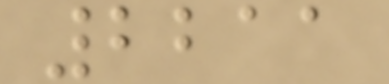2211
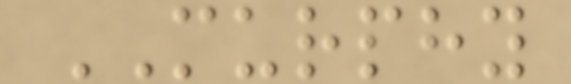MURPHY
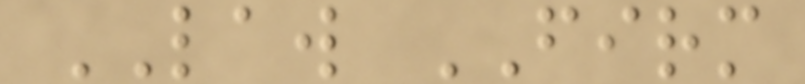LAW FIRM
